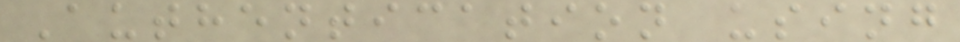Authentication using
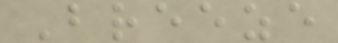Breeze
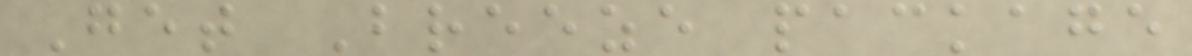Get Breeze package
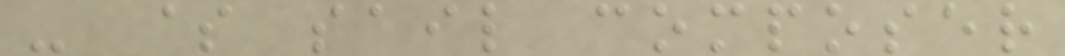- $ sail composer
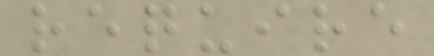require
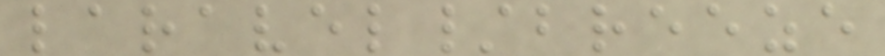laravel/breeze
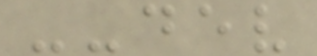--dev
